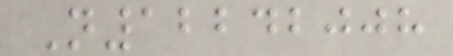N12242008
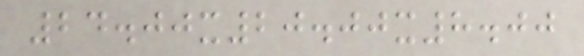24.00x20.00x8.00
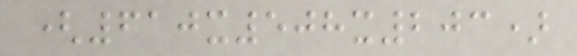(610x508x203)
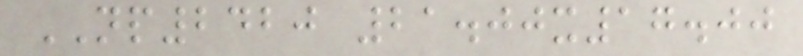NP2420 21.00x17.00
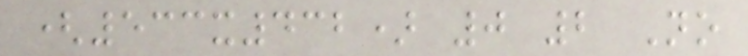(533x432) 0 2 No
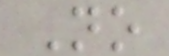No
